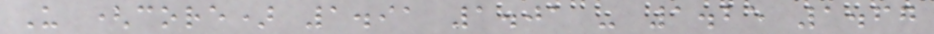U (core) 1.91 1.01 - 1.25 1.67
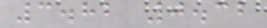3.82 0.32
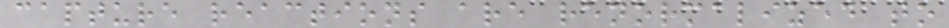capture reactions are renormalized to
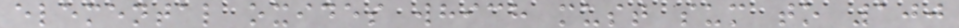elemental oxides which must sum to 100
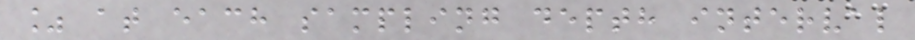% at each sampling depth interval
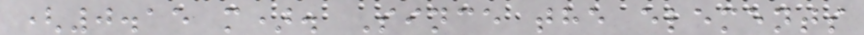(0.15 m). Since the elements
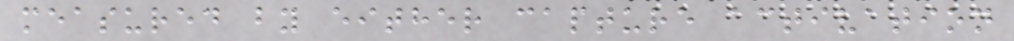measured by either capture activation
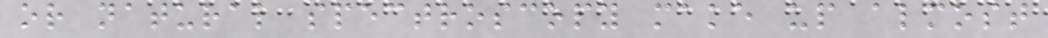or natural spectroscopy make up almost
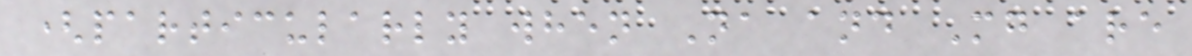(particularly when Na and Mg are
